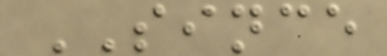SINCE
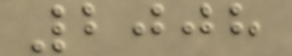2008
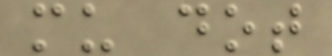mu dot
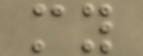my
